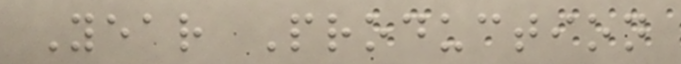Year Production
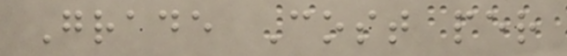Grade Cost per
